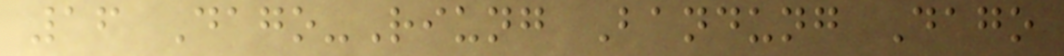16 Dago-Riung Bandung Dago
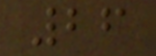26
